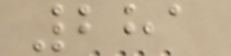281
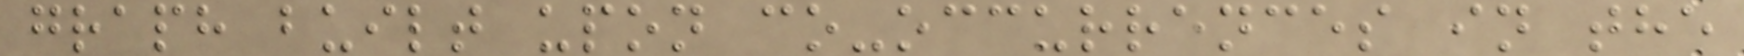graph built upon co-occurrences in the
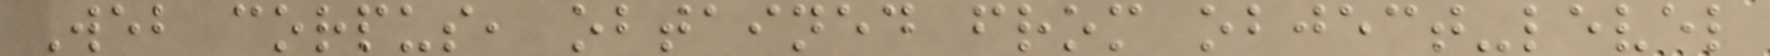Web corpus, obtained from object-level
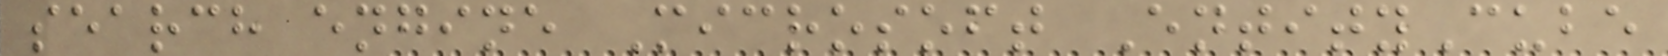search engine Microsoft EntityCube
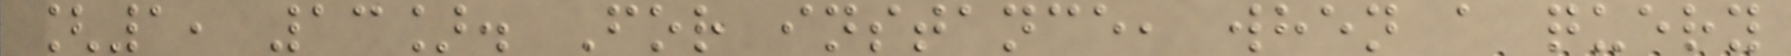[1, 13]. For instance, when a query
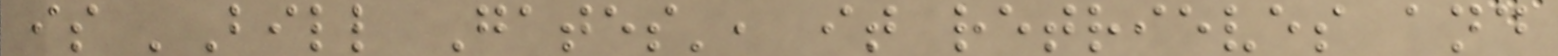is 'Bill Gates', it retrieves and
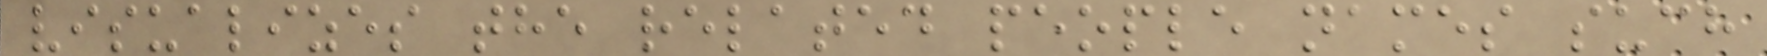visualizes the related people names such
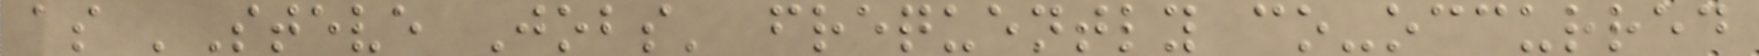as 'Steve Jobs' frequently co-occurred
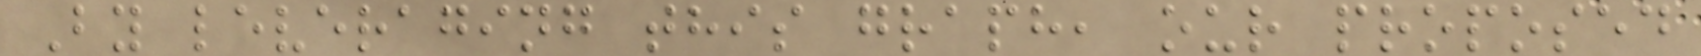By leveraging this graph, our proposed
